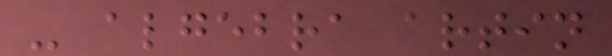- algebra artin
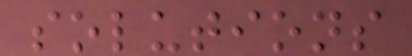solutions
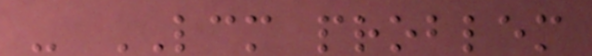- LCM problem
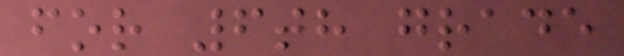for 6th grade
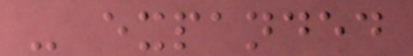- expanded
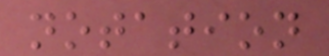notation
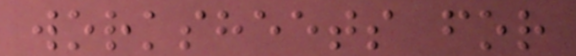worksheets for
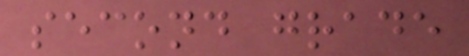second grade
